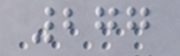277
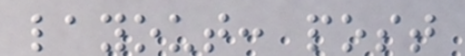layout: post
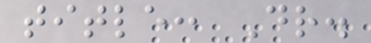title: Dr.
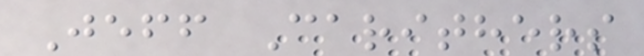Jeff Carithers
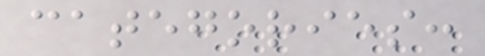categories:
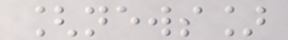[news]
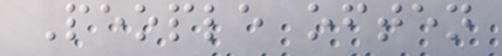People often
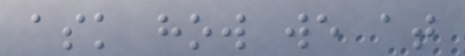ask how we at
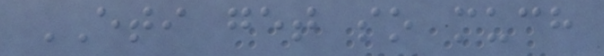ETI get so much
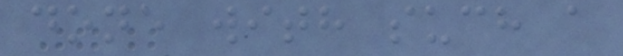done with such a
